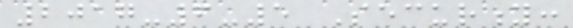2017-6-5 Security:
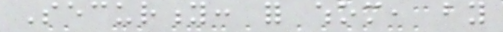Security: for whom, by
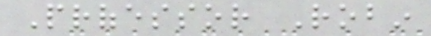Professor Robin
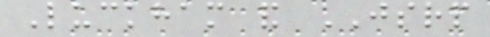Luckham and JSRP
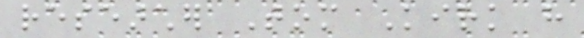researcher Tom Kirk have
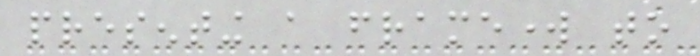presenting a framework to
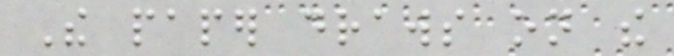The paper draws on the
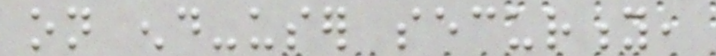on end-user security,
